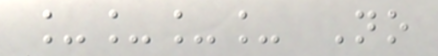____ No
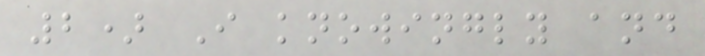2) I knowingly and
